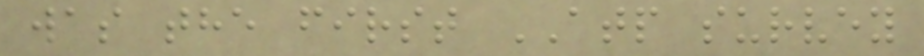was the first ATP survey
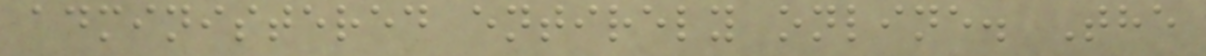administered entirely online. The
